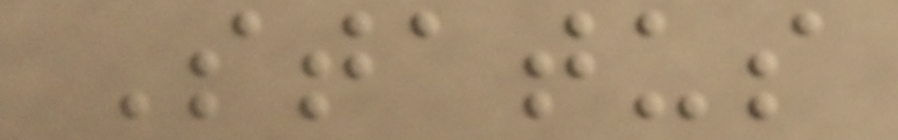Status
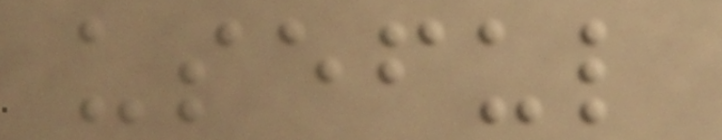useful
